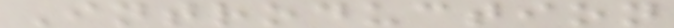Introduction
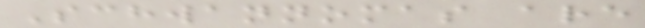Schwannomas are
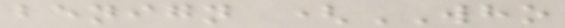benign (WHO
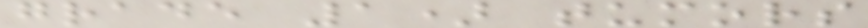grade 1) tumors
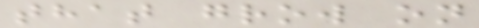that grow on
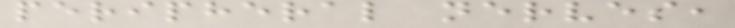peripheral nerves,
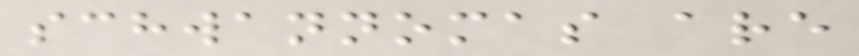schwannomas are
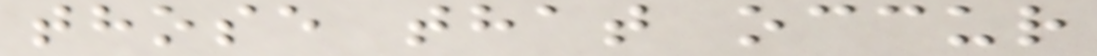those that occur
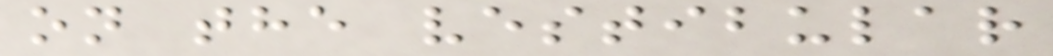on the vestibular
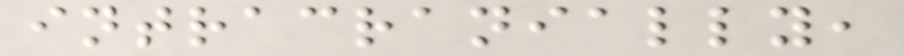intracranially,
